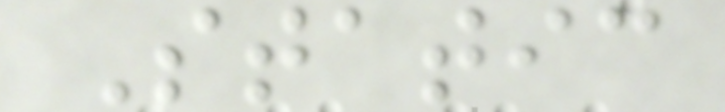Static
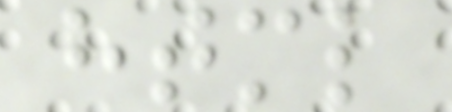html
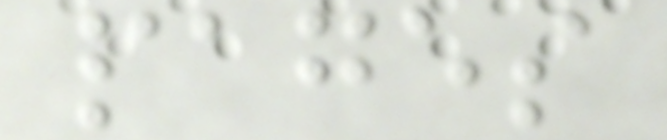pages
